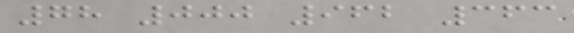78 000 962 363
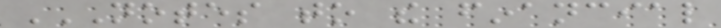NOTES TO THE FINANCIAL
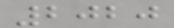2020
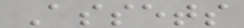Assets
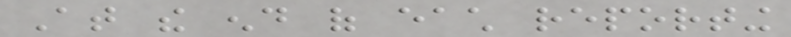At the end of each reporting
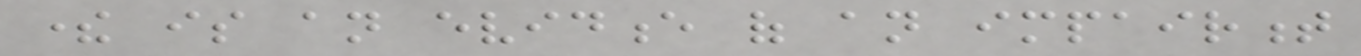there is an evidence of an impairment
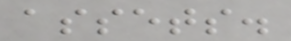assets.
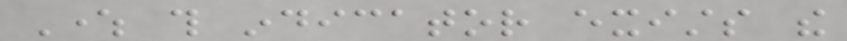Where this indicator exists the
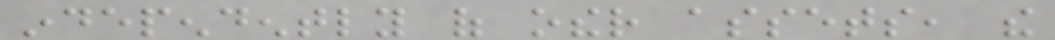independently of other assets, the
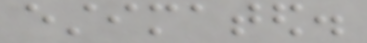estimated.
